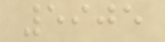5905
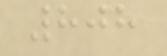808
